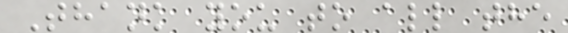Thank you to all the
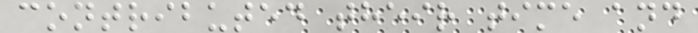contributed their time and
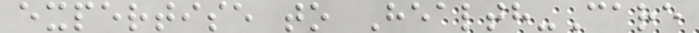expertise to Health-Care
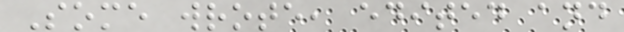Some wrote, edited and
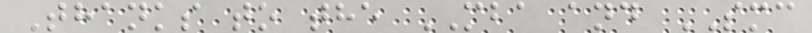Thanks to the MBA and SMC
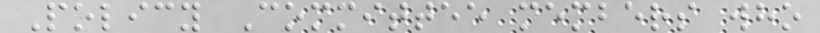Policy Committee members who
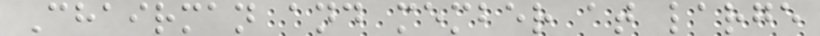Chairman and member at large
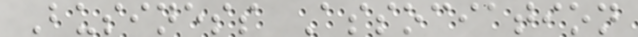Business Association
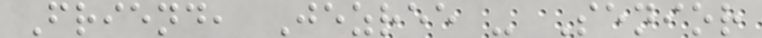Friend, Jezree - Senior
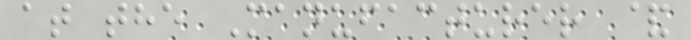at the Manufacturer &
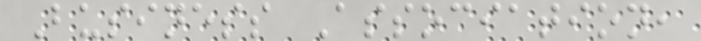Business Association,
